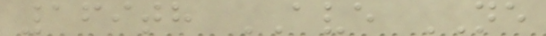169th AVE NE
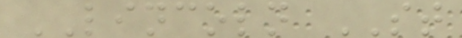LINCOLN ST
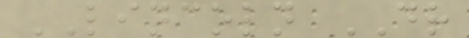LINCOLN DR
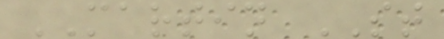MARTIN ST
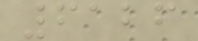6126
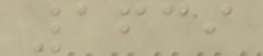1639
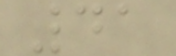41
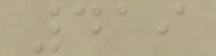419
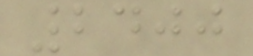2400
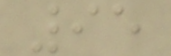95
